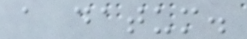a datum.
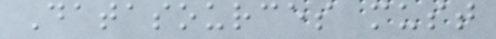Datasources must
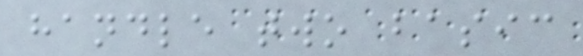handle two basic
